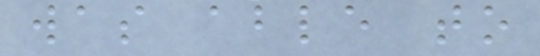was able to
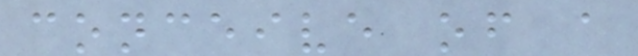conceive of a
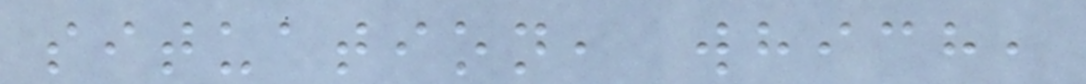situation, which,
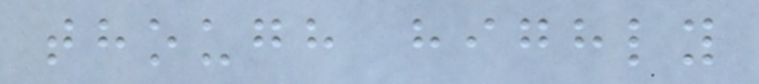though highly
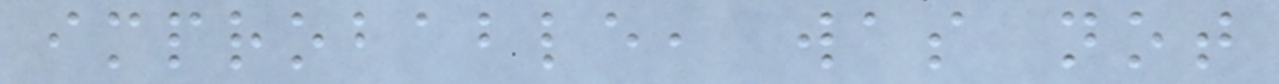improbable, was not
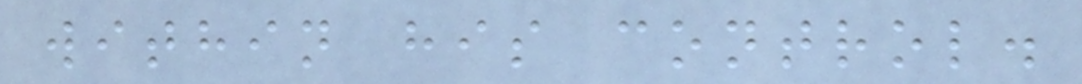within his control.
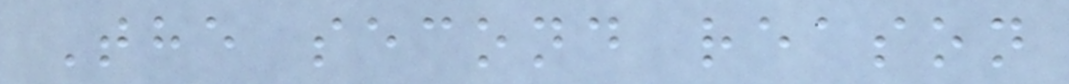The second reason
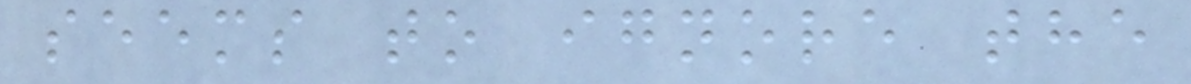seems to ignore the
